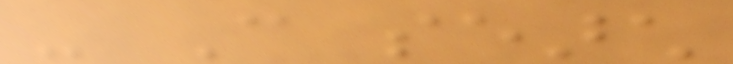- Can search
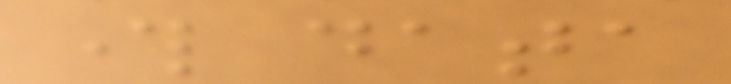through data
